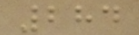284
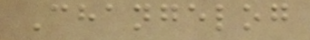Changelog
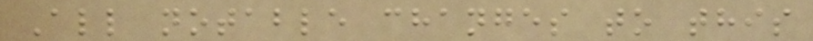All notable changes to this
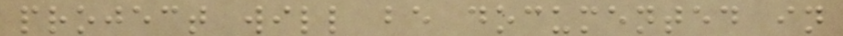project will be documented in
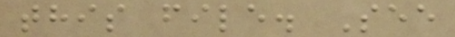this file. See
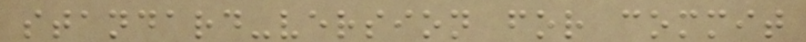standard-version for commit
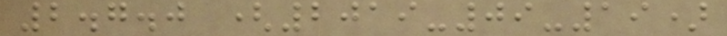2.7.0 (2019-09-19)
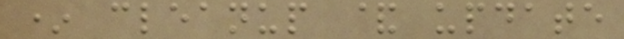* cleanup & update
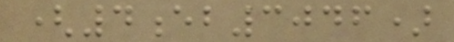(4eb3046)
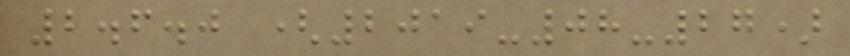2.6.0 (2019-08-27)
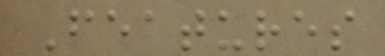Features
